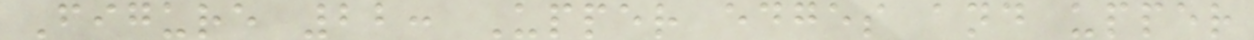Figure 22: Upper edges and upper
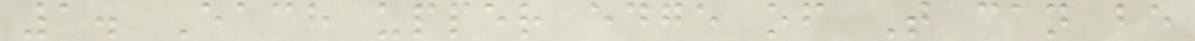1. Each upper edge of T can be
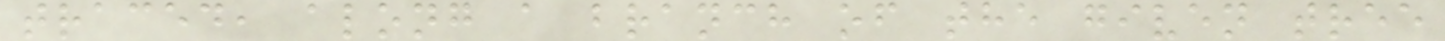traced, along a branch of the given tree
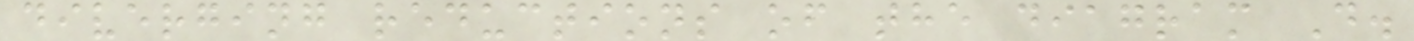diverging reductions of the diagram D.
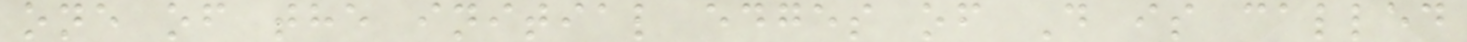one of the initial edges of D is called
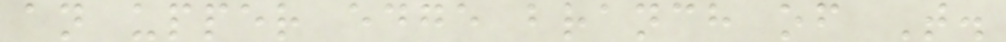an upper edge branch of T.
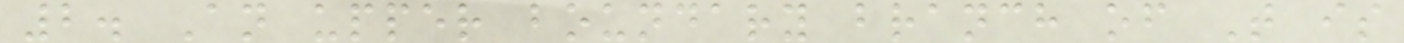2. An upper boundary branch of T is
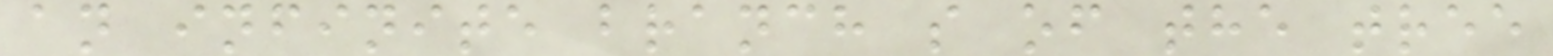an infinite branch s of the tree
